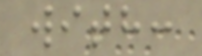with:
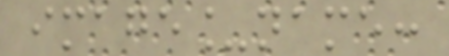image_name:
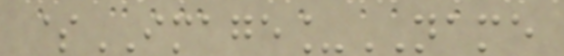$IMAGE_NAME
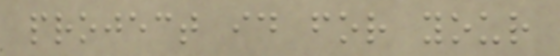project id for your
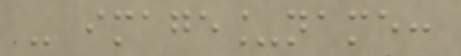- image_name:
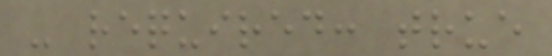- required: true
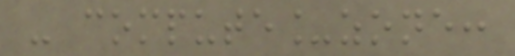- compute_zone:
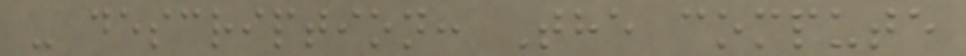- description: The compute
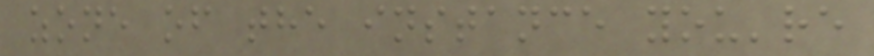zone of the instance you're
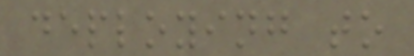deploying to
